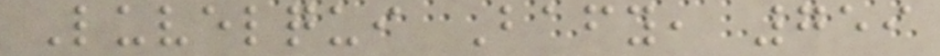Luvelqui Bafy, 759
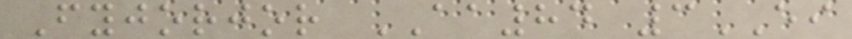Fyjorjor AA84 3EI
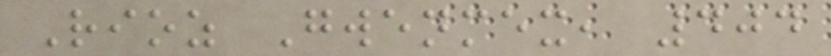Rioz Gwenmex, 404
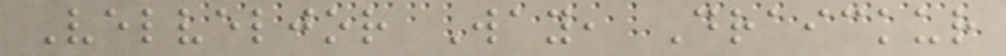Velveljor Way, Draickur
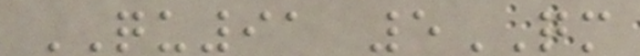QU91 5QM
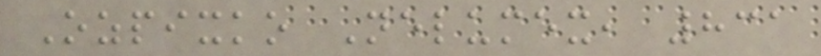Ozpixko Nelumex, 831
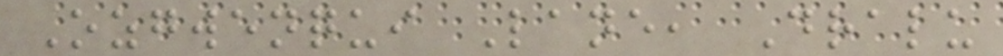Ozgwenqui Lane, Dralu
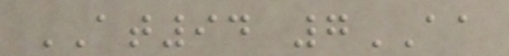AT94 7AA
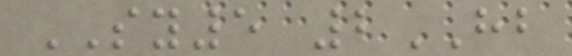SY5 2HB
